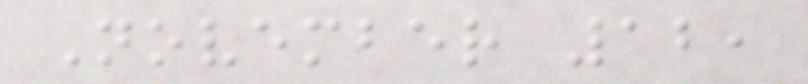November 12,
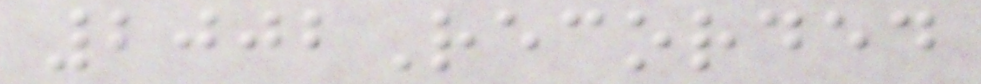2002Recorded
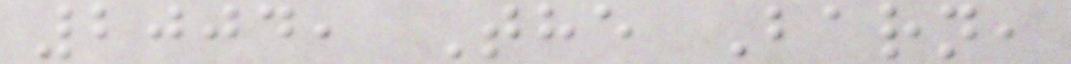2004, The Barn,
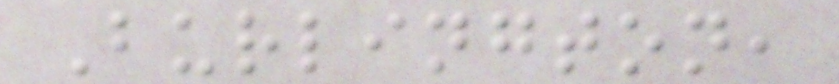Burlington,
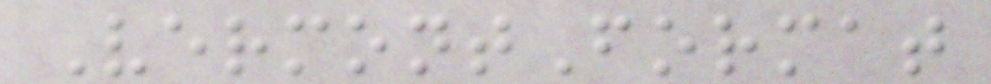VermontFormat
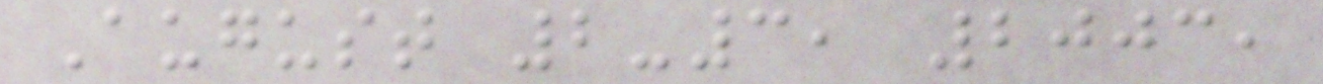August 2-3, 2003,
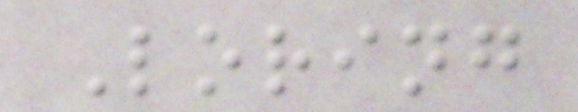Loring
